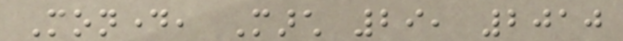Monday, March 29, 2010
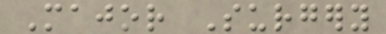Major Surgery
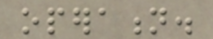operation.
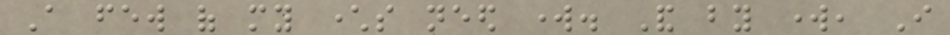A few of my characters need work. And by work, I
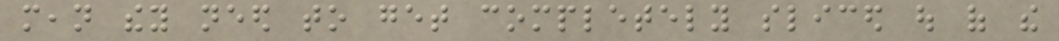mean they need to get completely sliced out of the
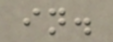in.
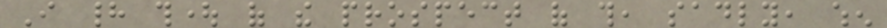I had thought of the prospect of this, sadly, when
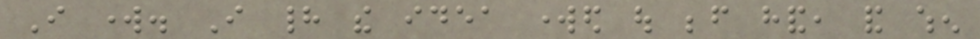I work. I had the idea worked out before hand, and when
